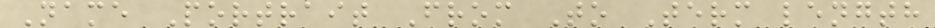Name Portrait From To Term length
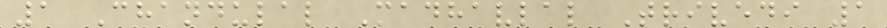1 Chandulal Madhavlal Trivedi 1
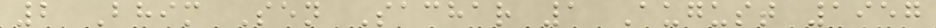2 Bhim Sen Sachar 1 August 1957
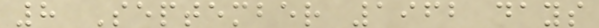8 September 1962 days
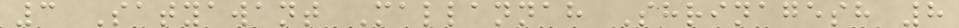3 Satyawant Mallannah Shrinagesh 8
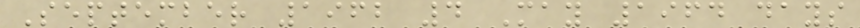September 1962 4 May 1964 days
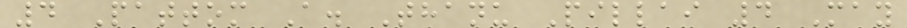4 Pattom A. Thanu Pillai 4 May
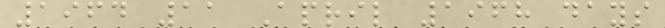1964 11 April 1968 days
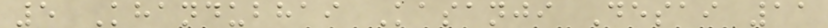5 Khandubhai Kasanji Desai 11
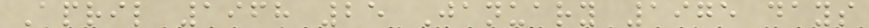April 1968 25 January 1975 days
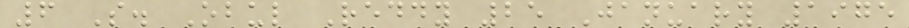6 S. Obul Reddy 25 January 1975
